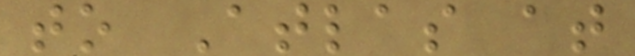to Atlas at
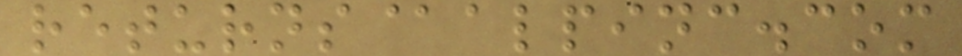returns@alpinc.com
